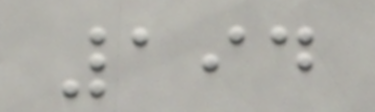194
